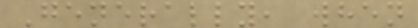Generally, when
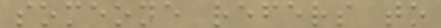someone refers to
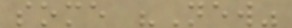some "New"
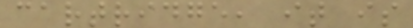cartridge, it is
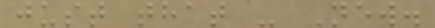just that - New.
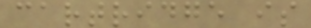cartridge is
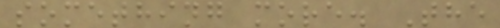something more. The
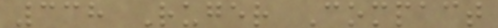338 Ruger Compact
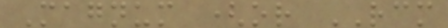Magnum (or RCM
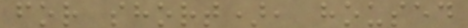for short), housed
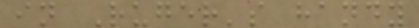in Ruger's handy
